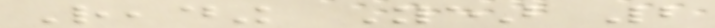Reading Year 2
